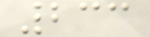233
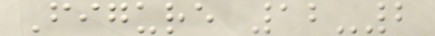Figure 12-2
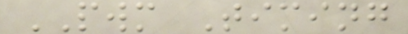PWM Timing
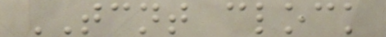TCNT clock
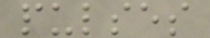pulses
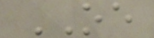OE
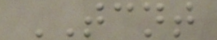TCNT
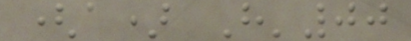(a) H'00
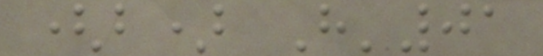(b) H'01
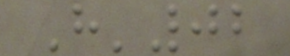H'02
